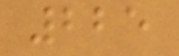225
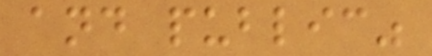and public"
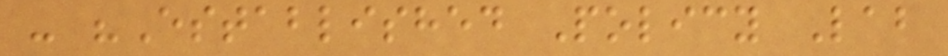- "Established Policy Lab
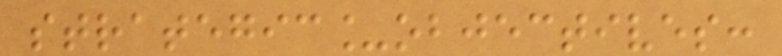strategic_objectives:
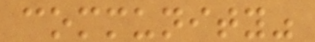community"
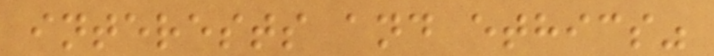interests and ethics"
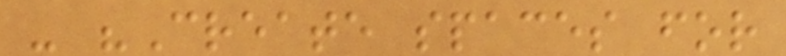- "Create spaces for
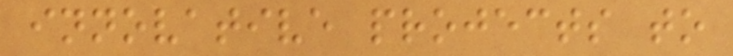innovative projects to
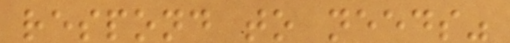respond to needs"
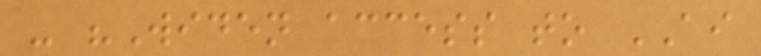- "Widen access to AI
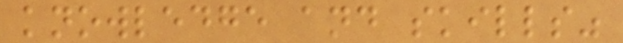knowledge and skills"
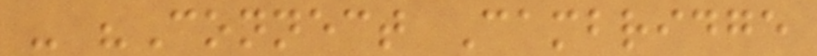- "Connect Cambridge
